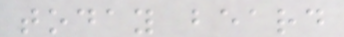today beard
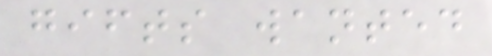gifts wanted
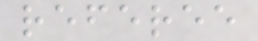referee
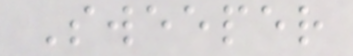Sweeper
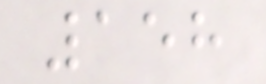158
